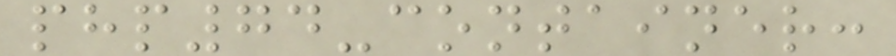php74-container:
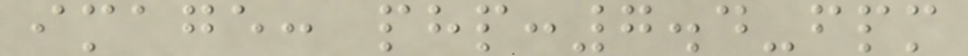image: php:7.4-fpm
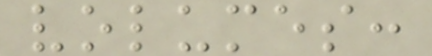volumes:
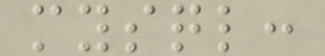mysql:
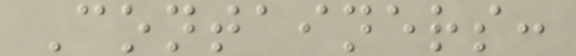Containers:
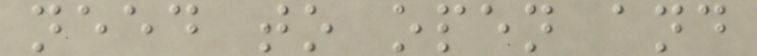need to open and
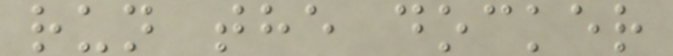run the docker
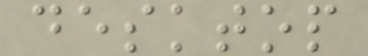desktop
